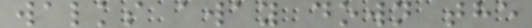walks away down the
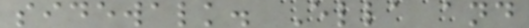sidewalk. Ella and
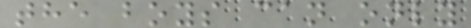the boys can only
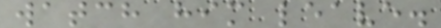watch him leave.
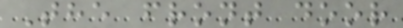The front door
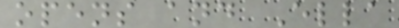opens and Ella
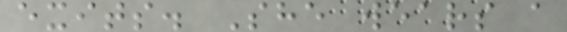exits. She wears a
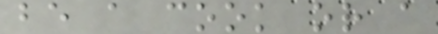be a cook or a
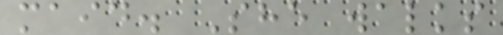maid. She walks
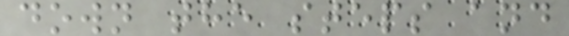down the steps and
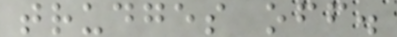trudges off.
